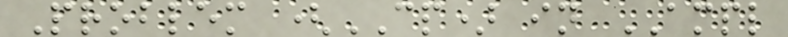Problem (CP) in AMPL
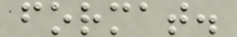format.
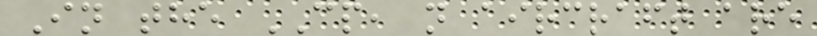In the CP, n aircraft are
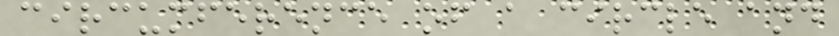circumference of a circle and
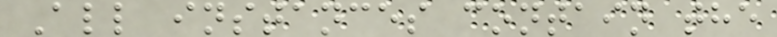All instances contain the
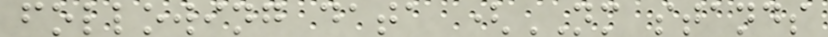following data (NM stands
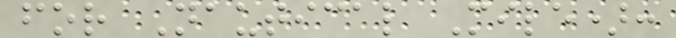for Nautical Mile):
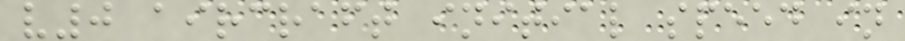v0 aircraft initial speed in
